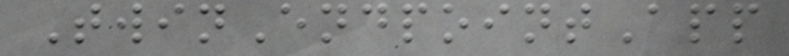TwinEndpointApp
